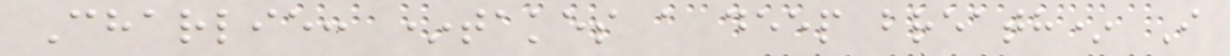Charlie: *takes a deep breath* I
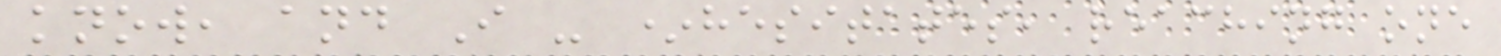know, and I - *hesitates, reaching one
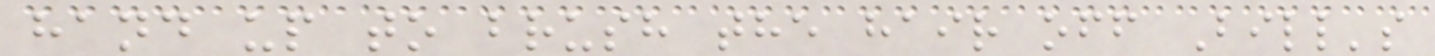hand up to brush the hair off Bill's
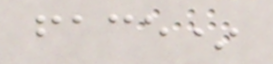face*
